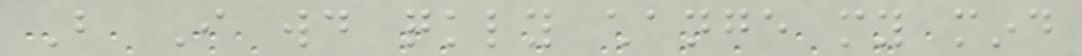But I would quickly change my mind
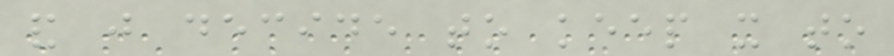and just decide to keep it to
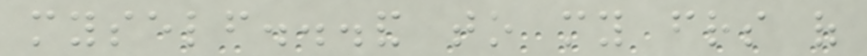myself...and to my friends of
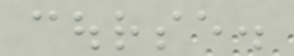course.
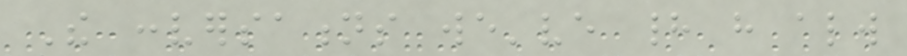The conversations we've had have always
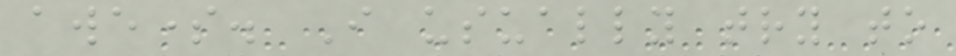awesome. I usually try to
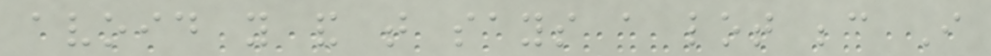avoid you and that says a lot because I
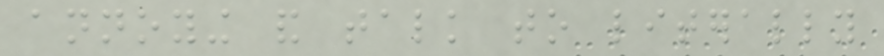annoying and talk to literally
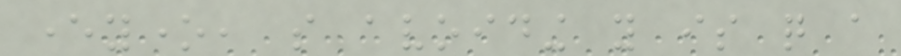everyone, so avoiding you is quite a
